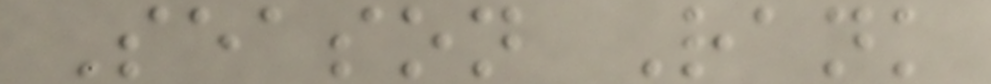Season Rank
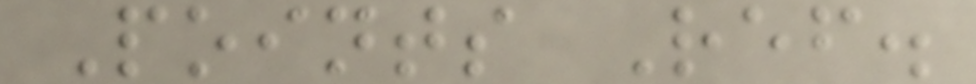Points Ref.
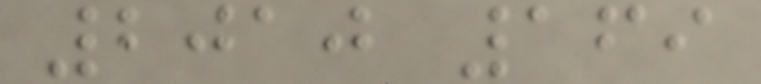2010 169
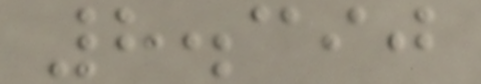8.390
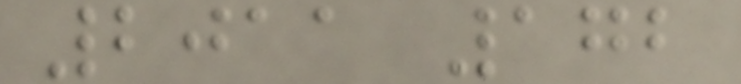2011 172
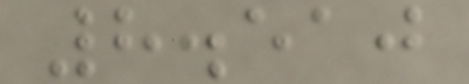8.510
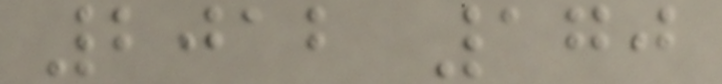2012 170
